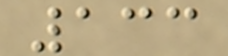133
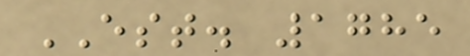EST. 1785
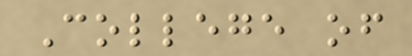College of
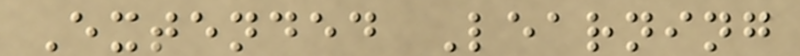Extended Learning
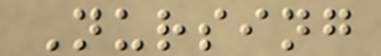Nursing
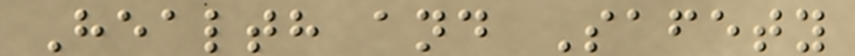Health and Safety
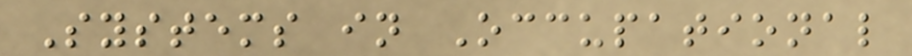Systems in Occupational
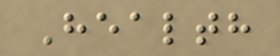Health
